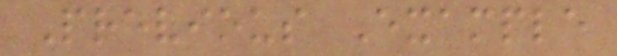Previous Example
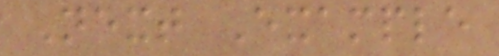Next Example
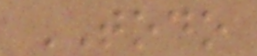TODO
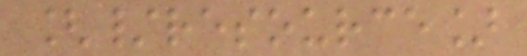[/resource]
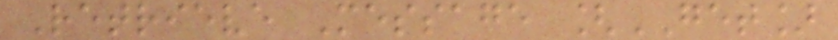Retrieve Message [GET]
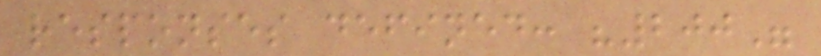responses defined: "200"
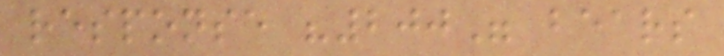response "200" bears
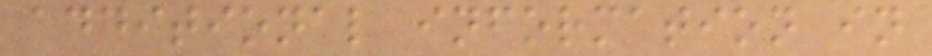additional information in
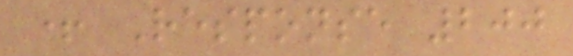+ Response 200
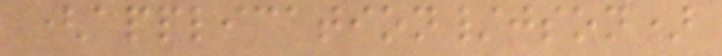(application/json)
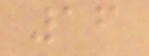16
